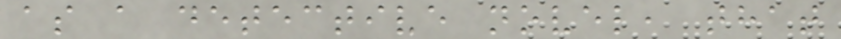as a detective novel, that
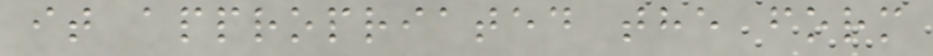it appropriated the form
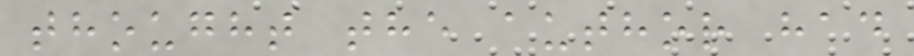thought the author had
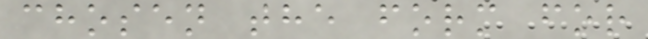chosen the form for
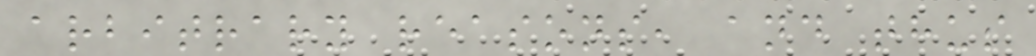arbitrary reasons, and thus
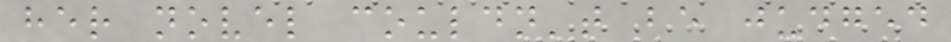her novel couldn't be judged
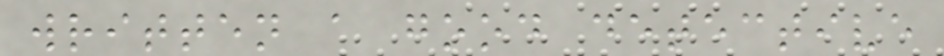written a good detective
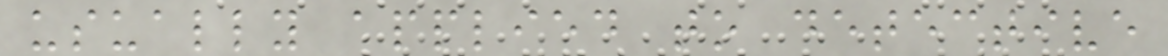usually applied to detective
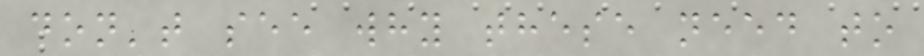don't see why these need to
